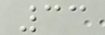33
